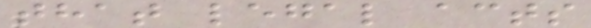that legal acts
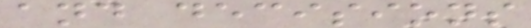and decisions
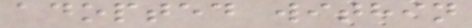adopted within
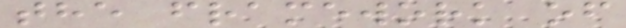the framework of
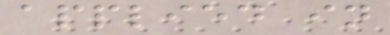applied in
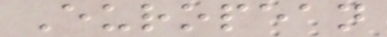European
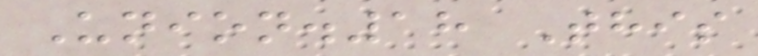Union.18 This
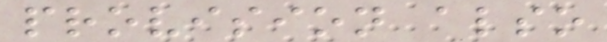provision also
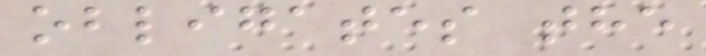obligates the
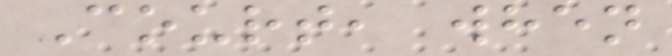Court, when
